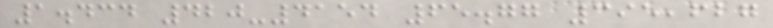1.434 420-4154 65.77 395,627
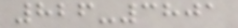826-3801
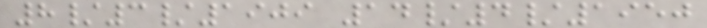8/3/1909 14/4/1950
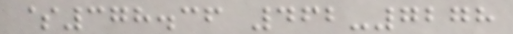$378.36 462-7278
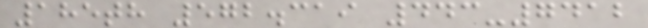185th 572.319 443-7412
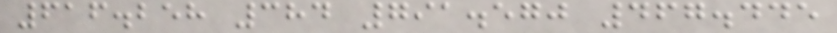616.258 384 791.570 467.445
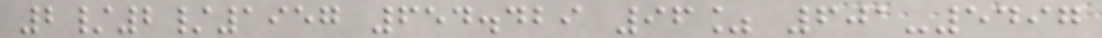2/2/1957 654.429 96% 601-5497
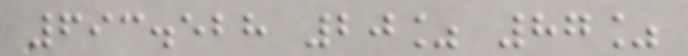693.528 20% 87%
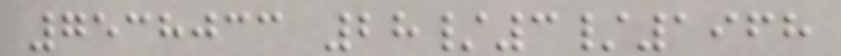7538033 28/3/1968
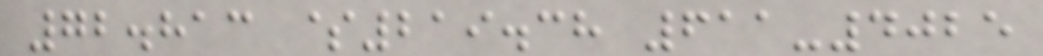72.813 $219.38 611-4025
